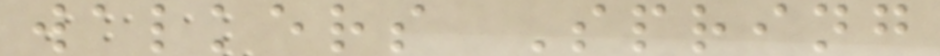walkers Spring
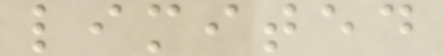limited
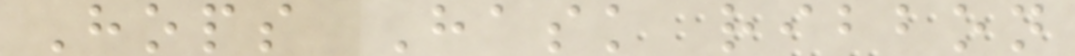Hops Hask ribbon
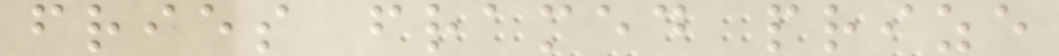fries framed prize
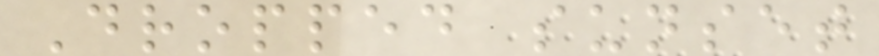Dropped sunset
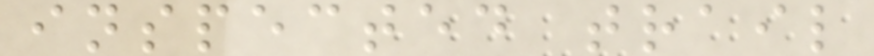inspected trail
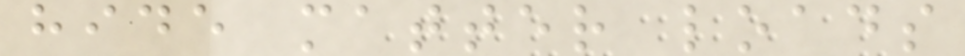hide matter loads
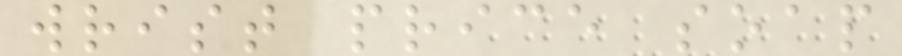wrist price soap
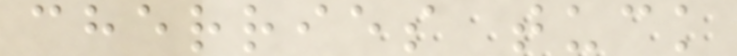cherries tuck
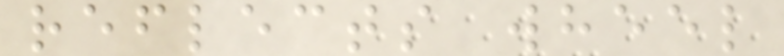reflects wheel
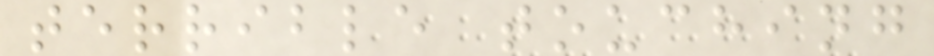terrible touching
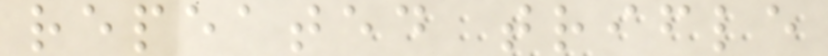repeated trifle
